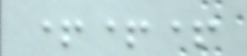+++
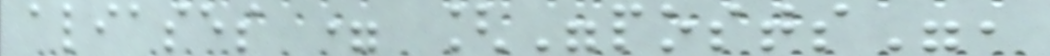aliases = ["posts",
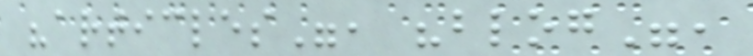"articles", "blog",
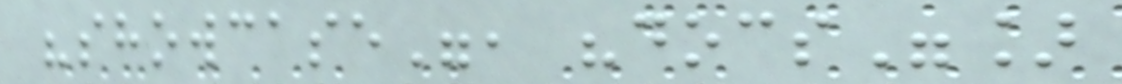"showcase", "docs"]
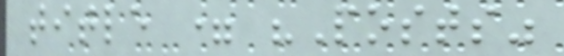title = "Posts"
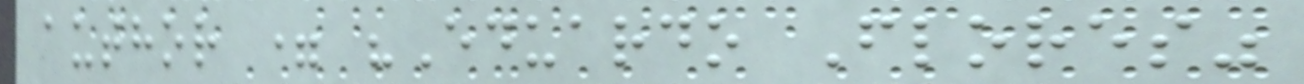author = "Eduardo Flores"
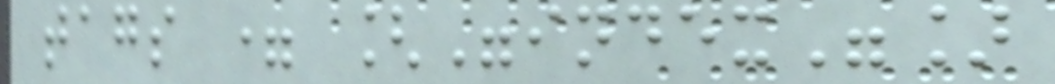tags = ["index"]
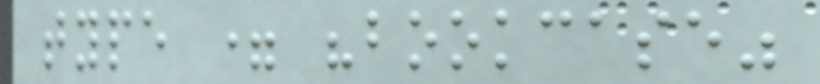type = "bookcase"
